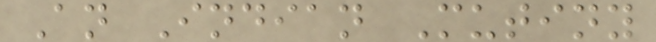An Indian Mutiny
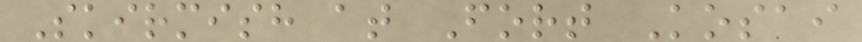Skirmish at Fort Kosai
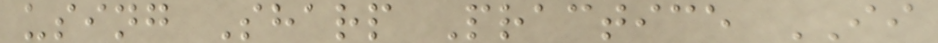using Sharp Practice II
